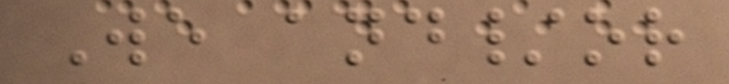We and/or
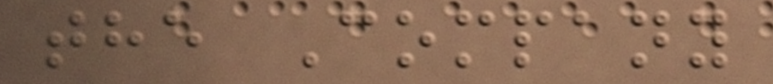the Company
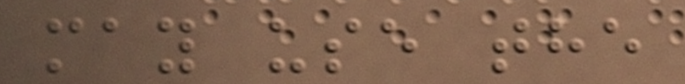may use the
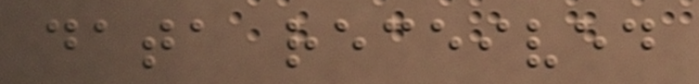data received
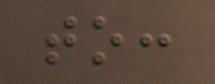to:
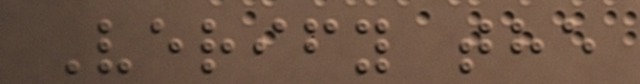Verify the
